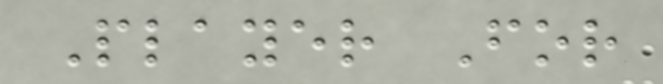Player For
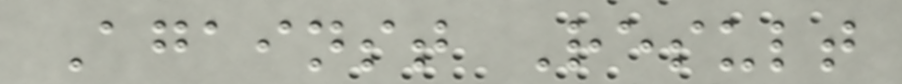Against Result
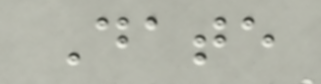Date
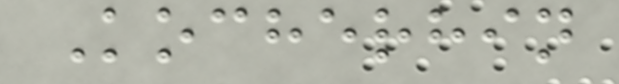Kocherhin
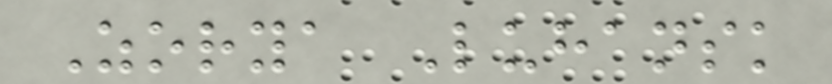Zorya Luhansk
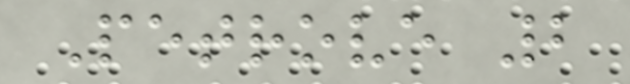Petrove 2
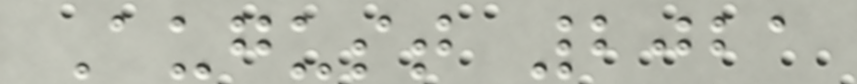August 2021
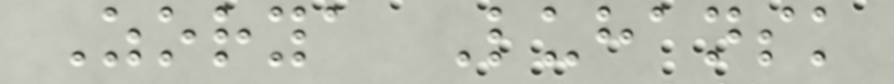Zorya Luhansk
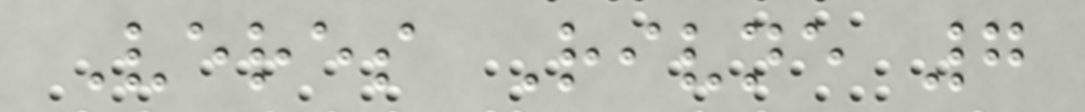Veres Rivne 7
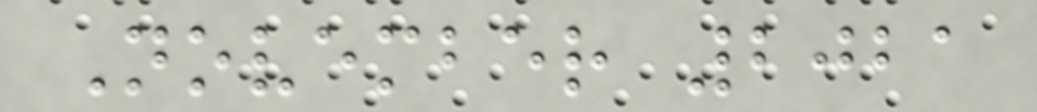November 2021
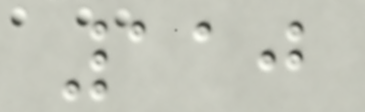110
